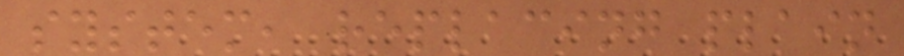system, replacing plain
